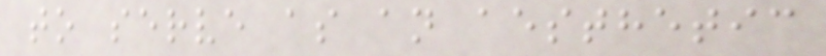to serve as an aesthetic
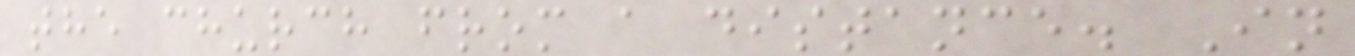the church from a distance. In
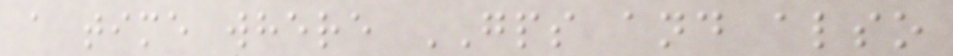a time where GPS and also
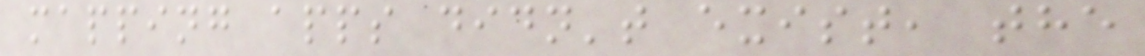mapping apps didn't exist, the
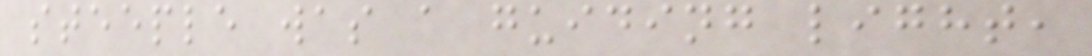steeple was a guiding light,
